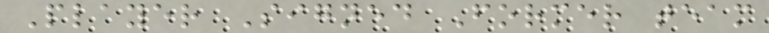Player Signed Former team
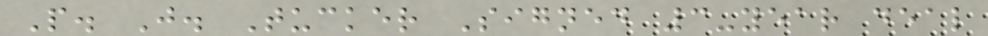P. J. Tucker Signed 3-year deal
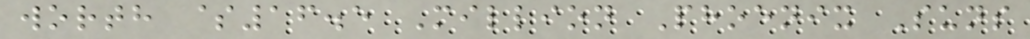worth $16.5 Million Phoenix Suns
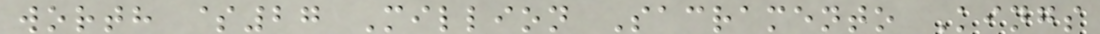worth $27 Million Sacramento Kings
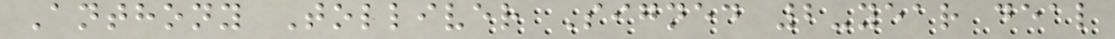Anthony Tolliver Signed 2-year deal
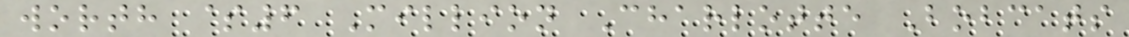worth $6 Million Charlotte Bobcats
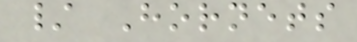/ Hornets
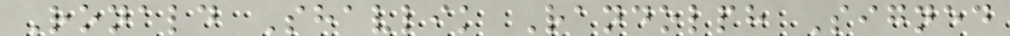Ronald Shavlik Randolph Signed
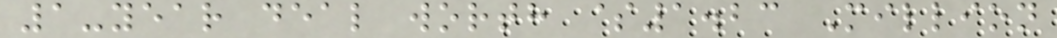1-year deal worth $1.23 Million
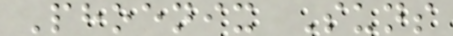Phoenix Suns
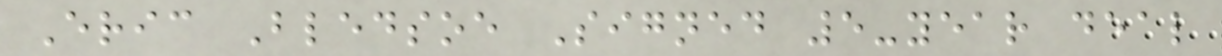Eric Bledsoe Signed 5-year deal
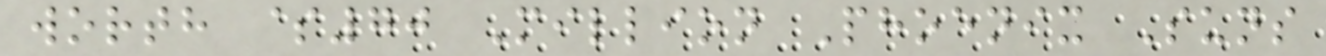worth $70 Million Phoenix Suns
